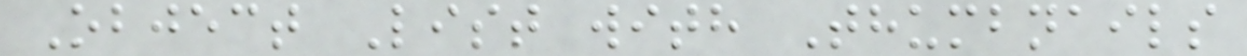Object List with Thumbnails
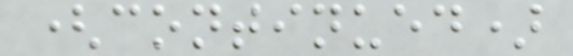(continued)
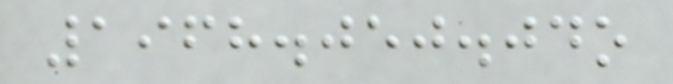1968.050.04o
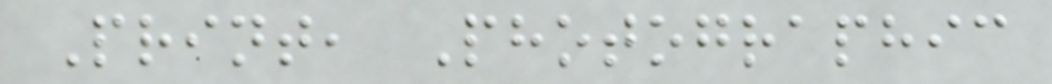Print, Photographic
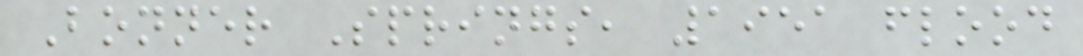Bonner Springs, 1951 flood
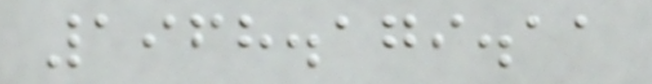1968.179.11
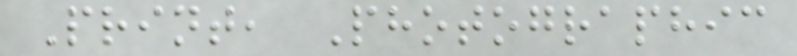Print, Photographic
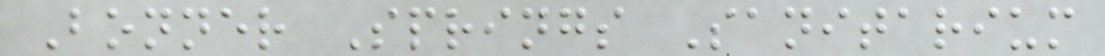Bonner Springs Sanitarium
